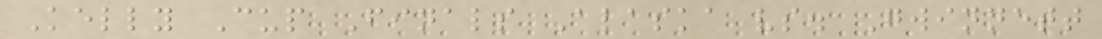Kelly Cup Finals Alaska vs. Gwinnett
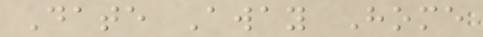Date Away Home
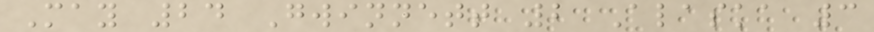May 24 Gwinnett 2 Alaska 3
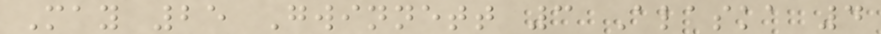May 25 Gwinnett 3 Alaska 4
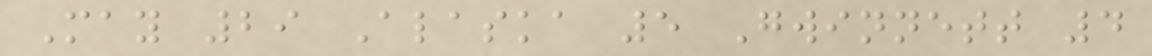May 29 Alaska 5 Gwinnett 4
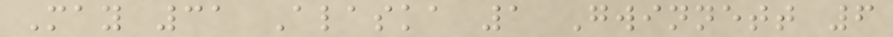May 31 Alaska 1 Gwinnett 6
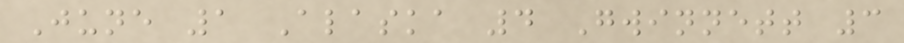June 1 Alaska 4 Gwinnett 3
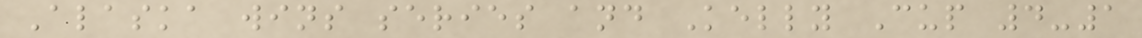Alaska wins series and Kelly Cup 4-1
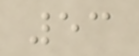53
